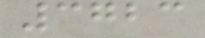3723
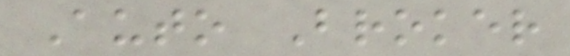Auto Broker
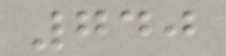740
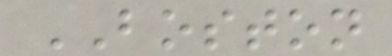BOSTON
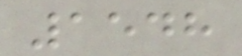1548
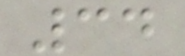34
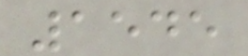1545
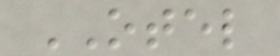OTEL
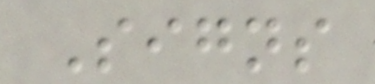Signs
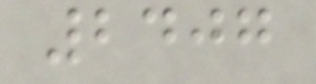2407
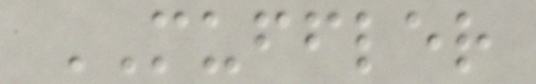MUFFLER
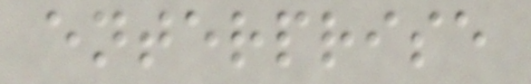enterprise
